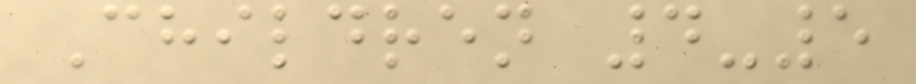Children 4-5
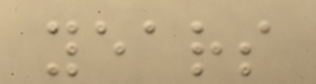years
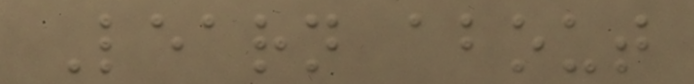Learn about
